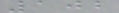102
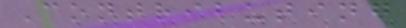Contributing
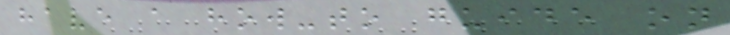have a how-to guide on
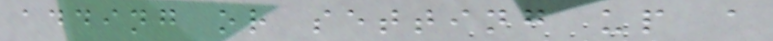adding or setting up a
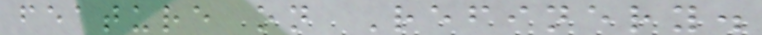feature on Refinery.
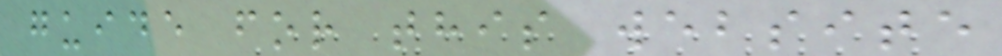guide for this website
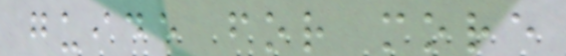guide for more
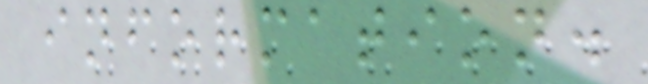information.
